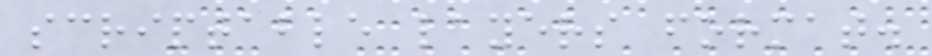scriptable layers format.
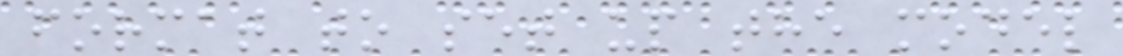format to set up the model
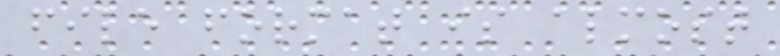file format is almost
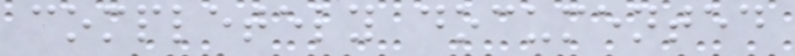completely documented
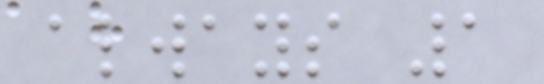always 1
